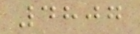4807
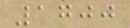1700
